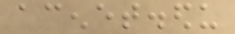acenet.edu
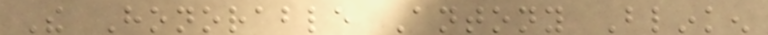The Honorable Antony Blinken
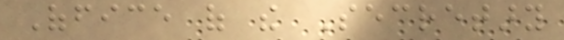Office of the Secretary
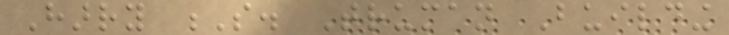Harry S. Truman Building
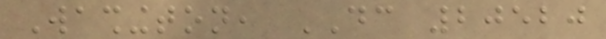Washington, DC 20520
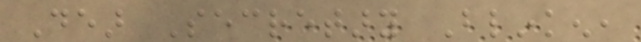Dear Secretary Blinken,
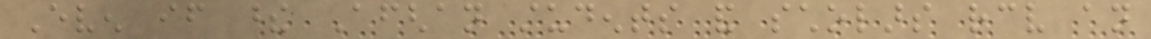Even if these Afghan students and scholars receive an
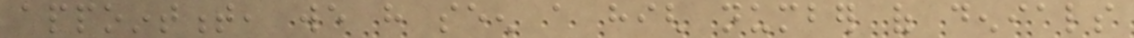appointment, we have seen a high number of denials
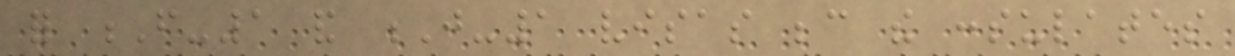for F-1 and J-1 visas because the consulates
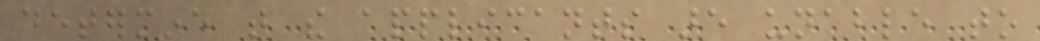determine that the applicants are unable to
